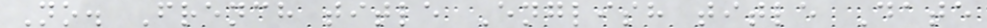No. French title English title Date
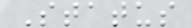Status
